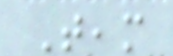Team
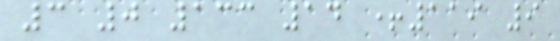3 0 133 14 +119 9
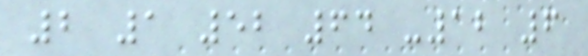2 1 52 64 -12 6
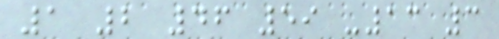1 2 46 59 -13 3
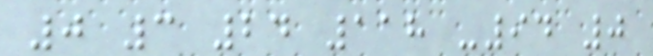0 3 24 118 -94 0
